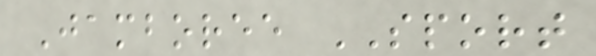Jamboree SPORT
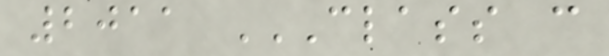2011 CLASS C
